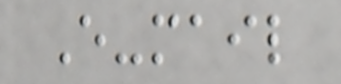E-mail
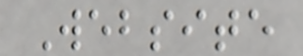Website
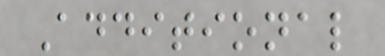Additional
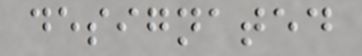designated
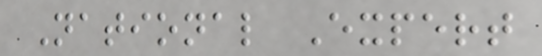National Expert
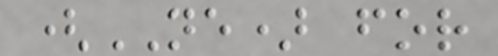(NE) for
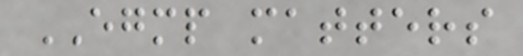EGMP matters
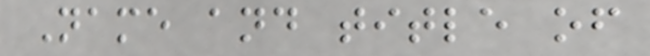Name and title of
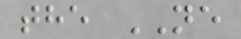the NE
